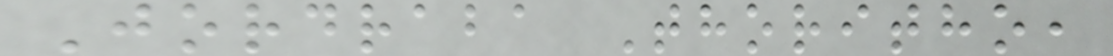Jordraba Thoritho,
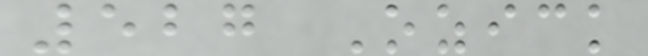527 Ozick
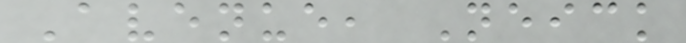Avenue, Neick
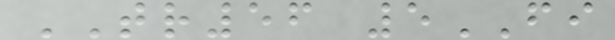TR56 5FI
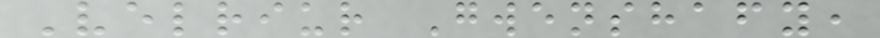Velriur Gwenshafy,
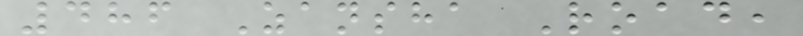486 Zansha Road,
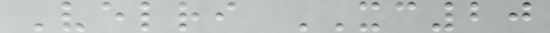Velri XC20
